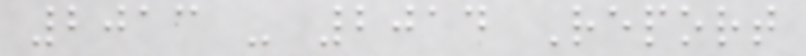2013 - 2014 Report
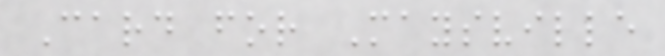Card for Maysville
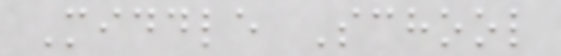Middle School
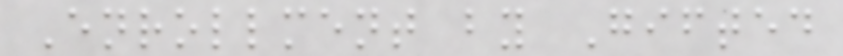Enrollment by Gifted
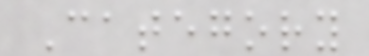Category
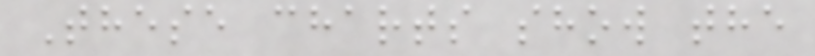These charts show the
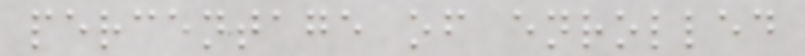percentage of enrolled
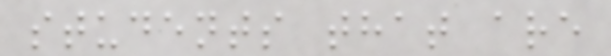students that are
